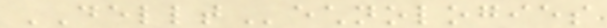DELLTechnologies
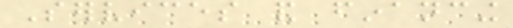Services and financing
